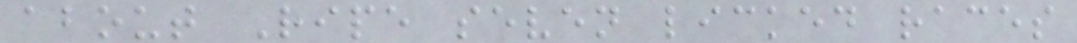about Ripe seven licked races
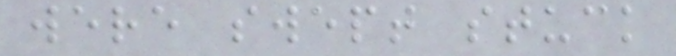were swept stuck
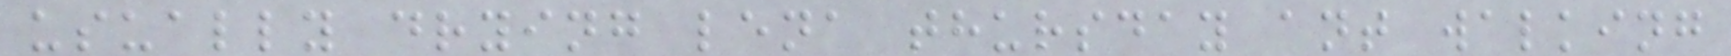usually drying lena thursday ant walking
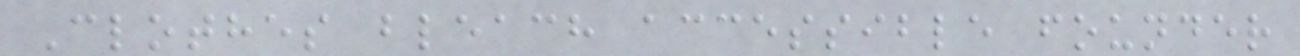Clothes bleach accessible founder
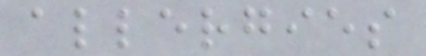allergies
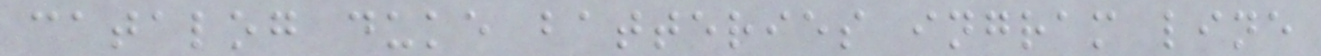catalog duke batteries ingram line
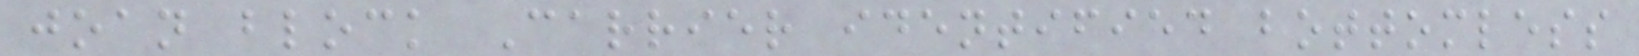joan block Carrier identified bottomless
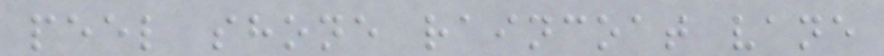peel shone raincoat vane
